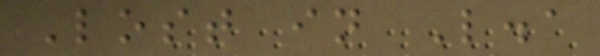Lost in L.a
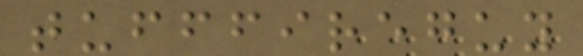tufffireguy
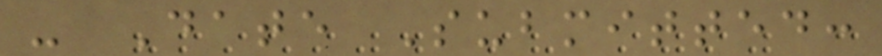- Date Submitted:
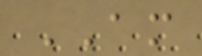AM
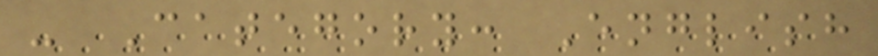- Category: English
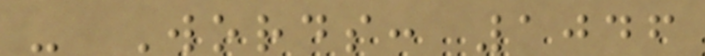- Words: 1046
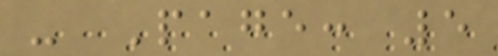- Page: 5
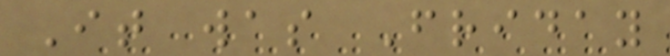It was Friday
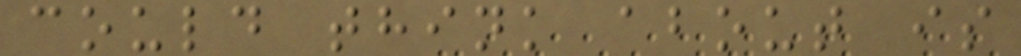could think about is
